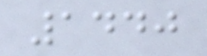1440
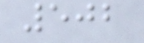502
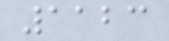1123
